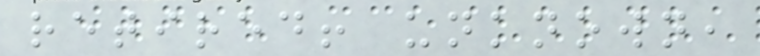retired! unknown,
